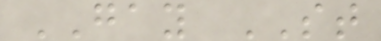GAY ST
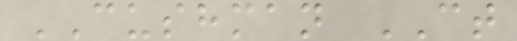CUSHMAN CT
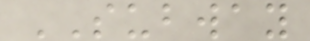SUBWAY
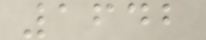1642
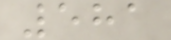581
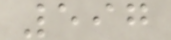597
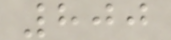800
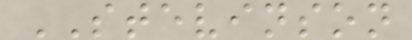STEVINSON
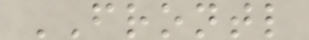FRONTL
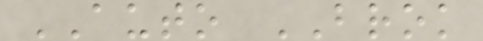AUTO BROK
